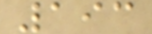193
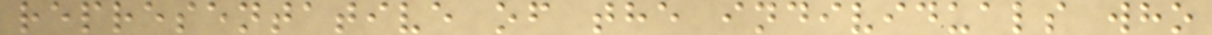representative of the individuals who
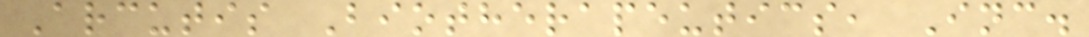Arcutis Biotherapeutics, Inc.
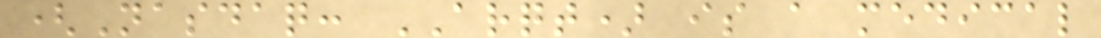(Nasdaq: ARQT) is a medical
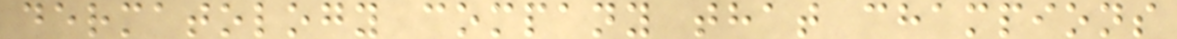dermatology company that champions
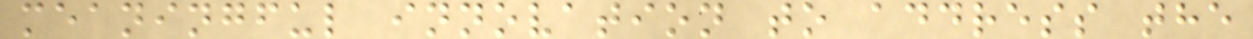meaningful innovation to address the
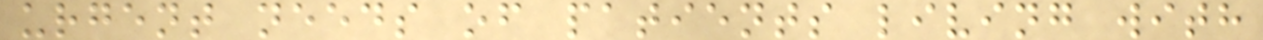urgent needs of patients living with
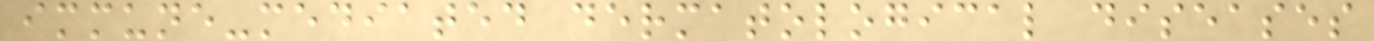immune-mediated dermatological diseases
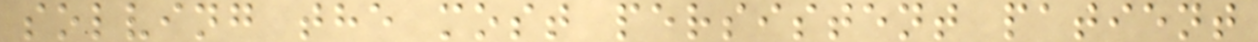solving the most persistent patient
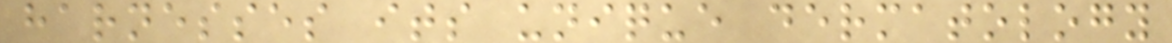harnesses its unique dermatology
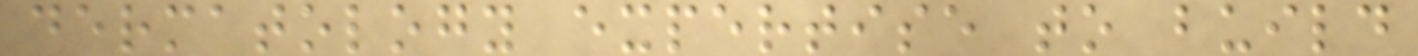dermatology expertise to build
